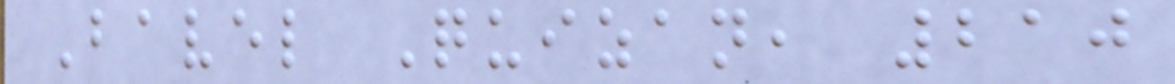Bavel Quizan, 210
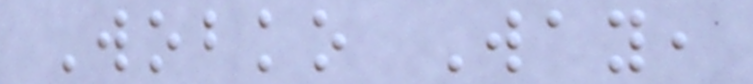Wobko Way,
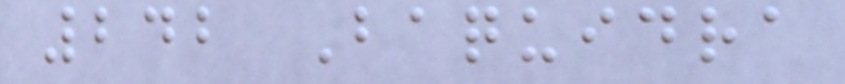242 Baquidra
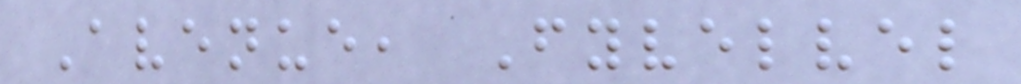Avenue, Fyvelvel
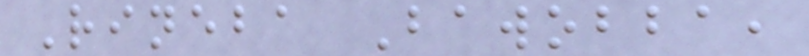Rineba Bawobba,
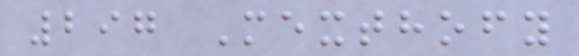297 Mexthofy
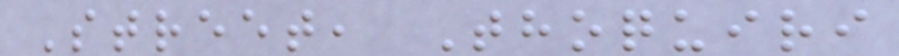Street, Thoquiri
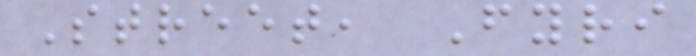Street, Fyri
